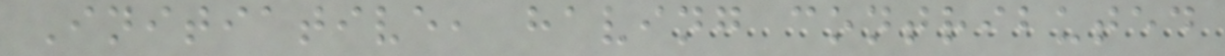Initiative, having contributed
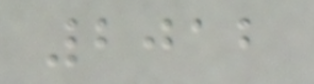2012
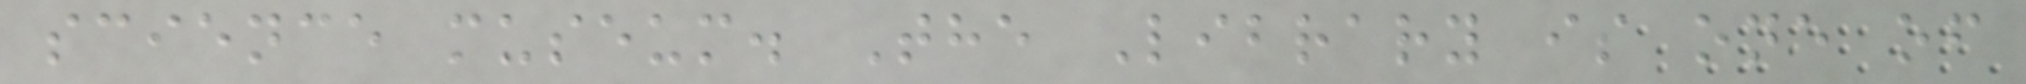science museum. The Library is one of
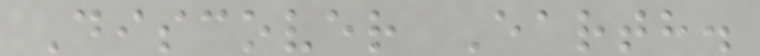Discover Earth.
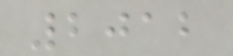2012
